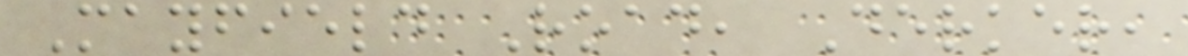Mayfield Road, Derker,
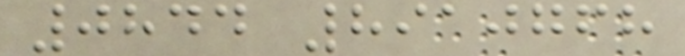0844 8910768
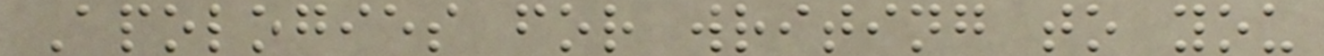Apologies for writing to you
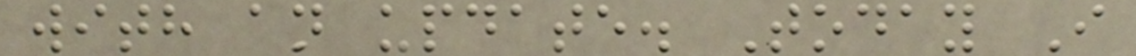with an update. Today I
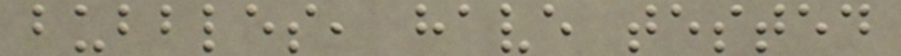bubbles, have tested
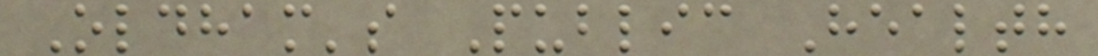Oldham's Public Health
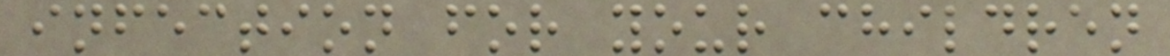infection for your children
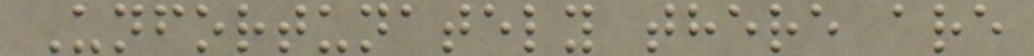Unfortunately there are
